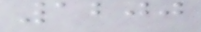1200
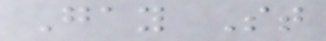Gay St
